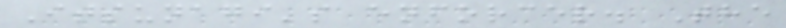Itsunagi's enforcer. The
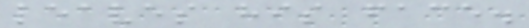leaves his face.
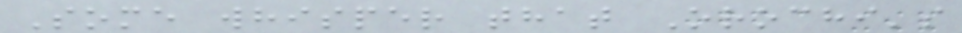Some whisper that Orochi's
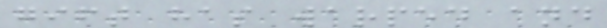gift has warped and
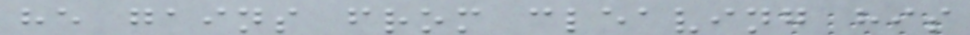he gains from cleaving his
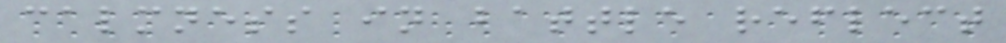calmness in battle reflect
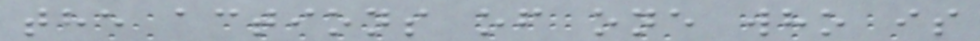the actions of one who is
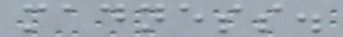madness.
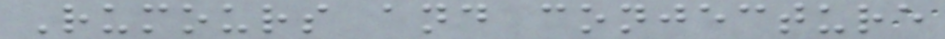Rumours and conjecture
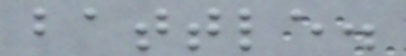battle.
